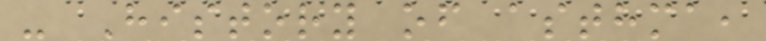- History of asthma,
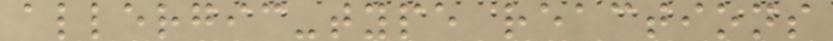allergic-type reactions
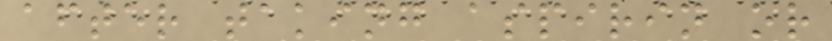after taking aspirin or
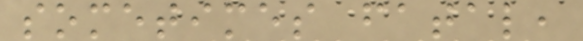sometimes fatal,
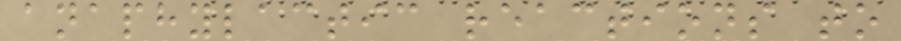anaphylactic reactions to
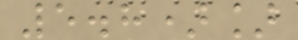5.8)]
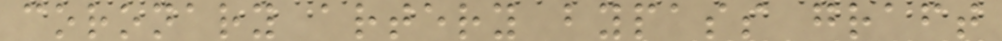coronary artery bypass graft
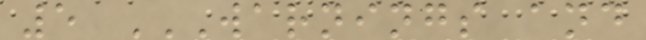5 WARNINGS AND
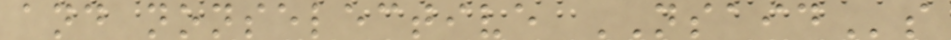and nonselective NSAIDs
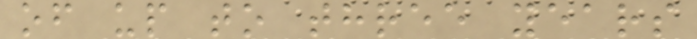of up to three years
